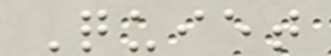Quiet
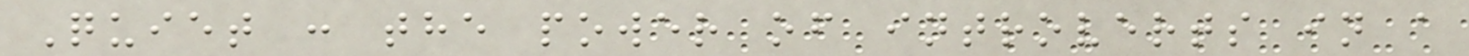Quiet : the power of introverts in a
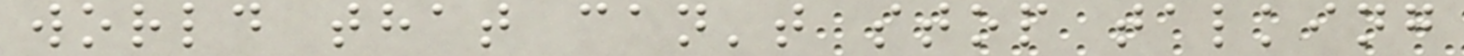world that can't stop talking
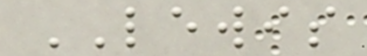LEWIS
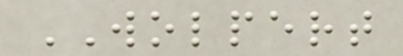WOLPERT
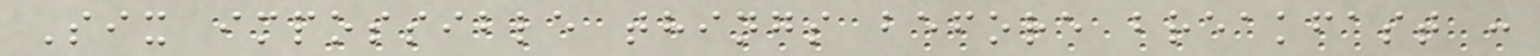Six impossible things before breakfast :
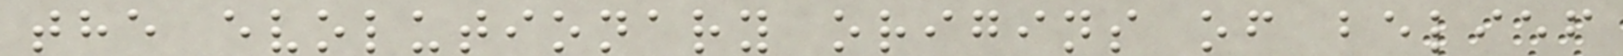the evolutionary origins of belief
